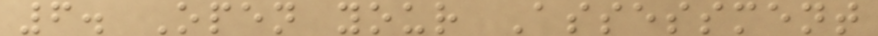6. Open your Assessment
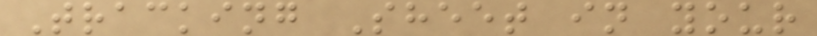Tracking Sheet in your
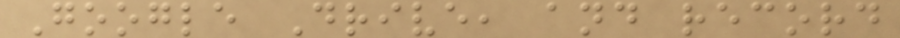Google Drive, and record
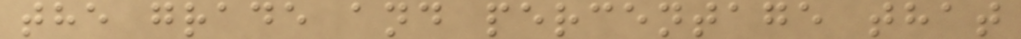the grade and percentage that
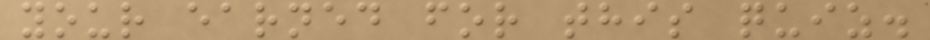your earned for this quiz.
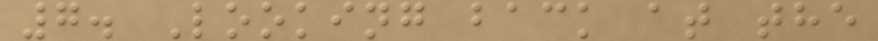7. Looking back at the
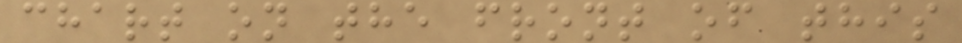chart on the front of this
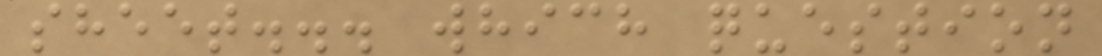sheet... which question
